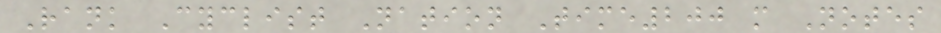Rank Cyclist Nation Time200 m Notes
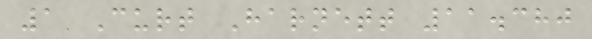1 Curt Harnett 11.380
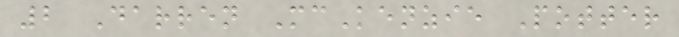2 Darren McKenzie Potter
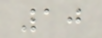10
